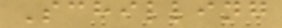Schilling
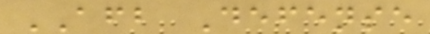AFB Defense
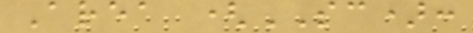Area (SC):
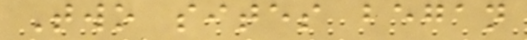Two sites began
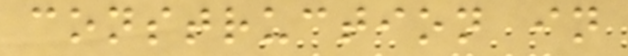construction in
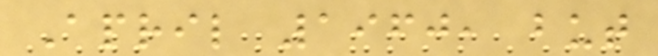April 1960, but
